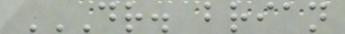DR. BRIAN
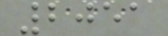2051
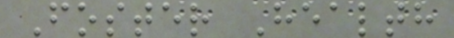Foster Health
